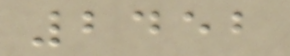2452
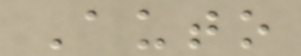Auto
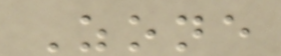Zone
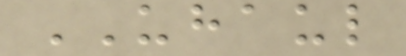UHAUL
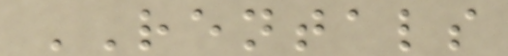RENTALS
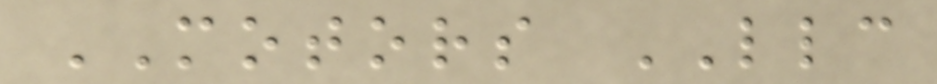MOTORS LLC
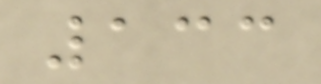133
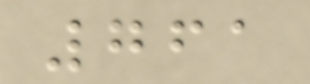761
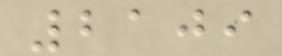2109
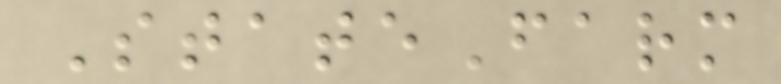StateFarm
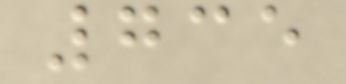735
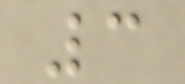3
